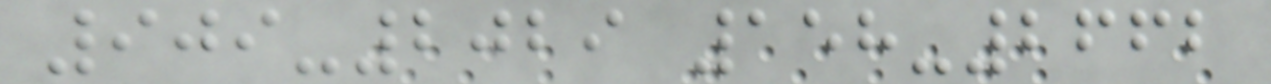909-2029 158-2662
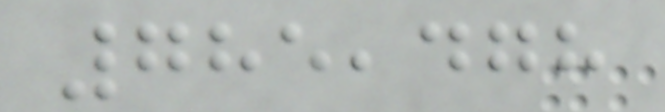785,478
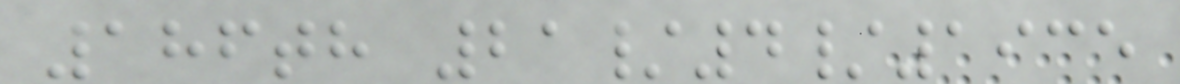186th 21/4/1935
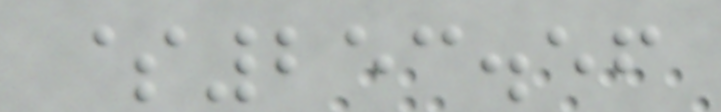$253.56
